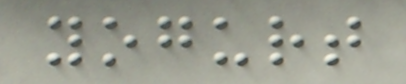yogurt
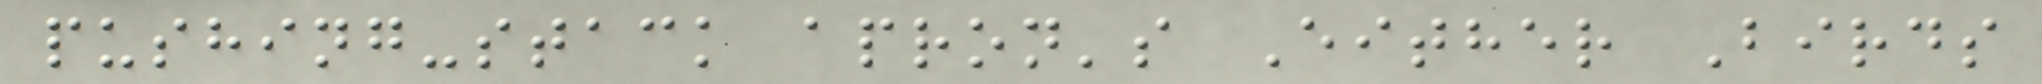pushing-stack apron's Either Birds
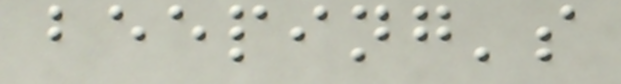beeping's
